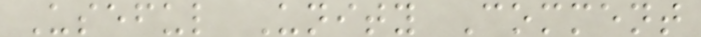Useful Unity Comment
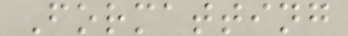Formatting
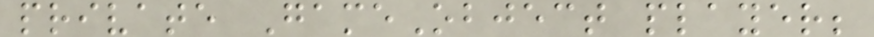private GameObject player;
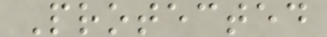Protected
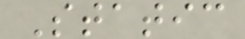Static
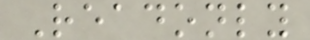Readonly
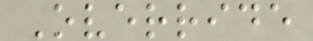Override
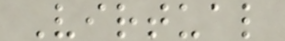Virtual
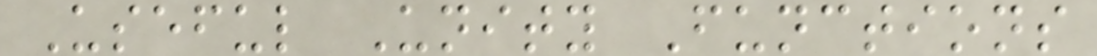Useful Unity Functions
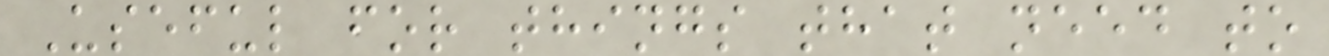Useful for things that need to
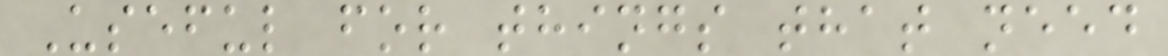Useful for things that need
